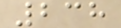238
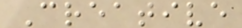Creative
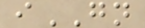iGN
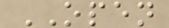OPEN
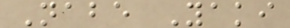Nabe Yaki
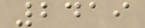2419
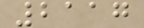2117
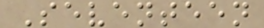Seventeen
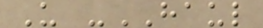U -HAUL
